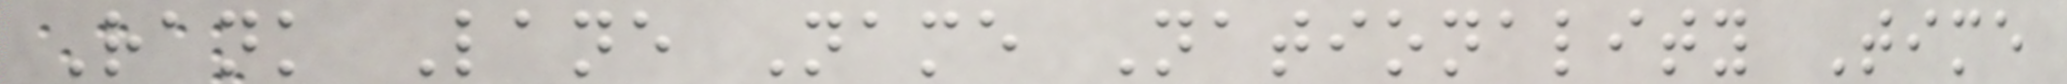Rank Lane Name Nationality Time
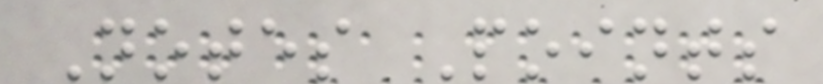Notes Points
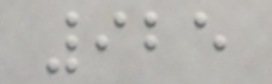925
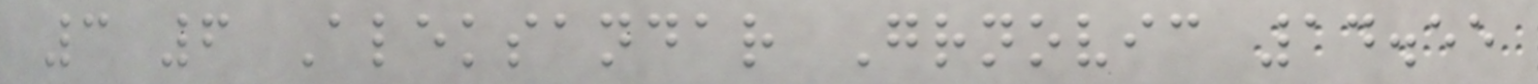3 6 Aleksandar Grnovic 14.55
